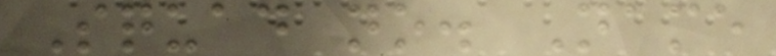Squad no. Name
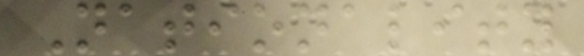Nationality
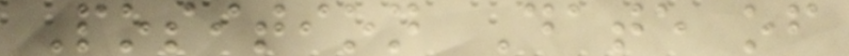Position Date of
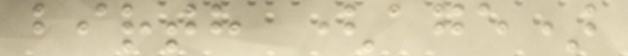birth (age)
